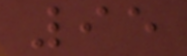95
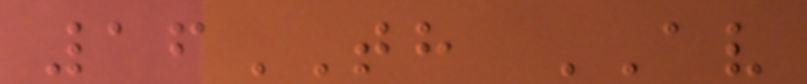16TH AV
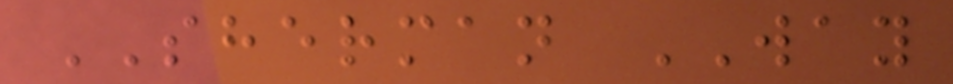SHERMAN WAY
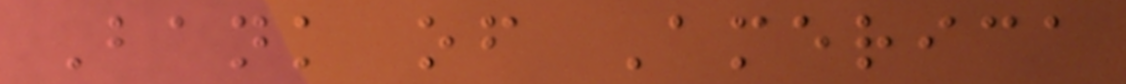Bank of America
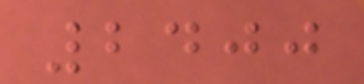2400
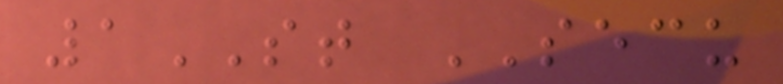1ST SECU
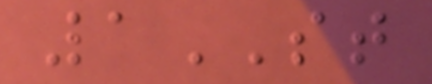1ST
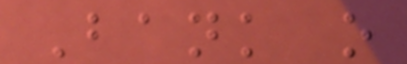Bank o
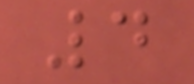4
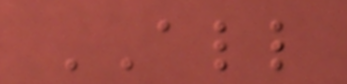ALL
